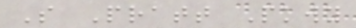S Pratt Pkwy
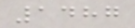1487
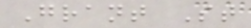Grant St
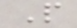P
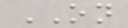ON
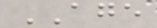AGE
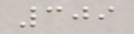309
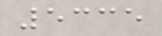5335
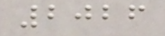2026
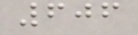606
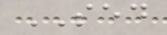SED
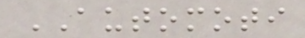AUTOMOTI
